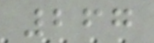267
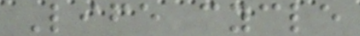Life cycle
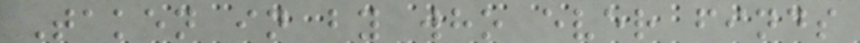Taken in by who ever finds
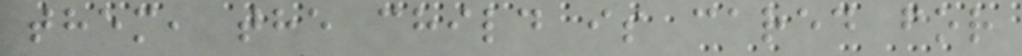them, the child is cared for
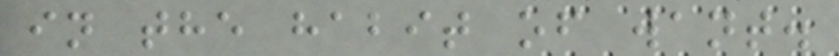in the habit of want.
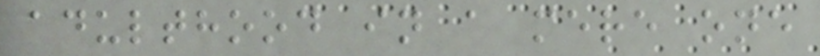adulthood in a mere one
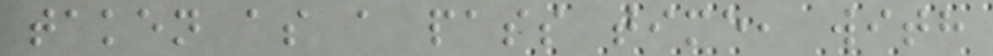taken as a pass time, with
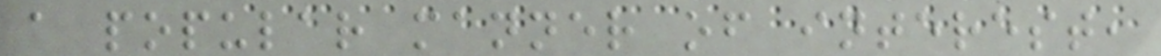a popular manner of interest,
